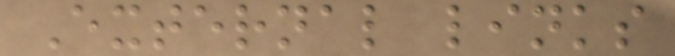External links
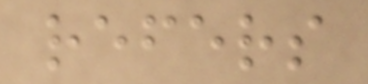refers
